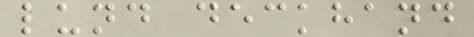lund deckhand
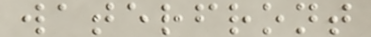waterfront
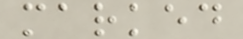marked
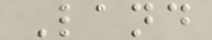Land
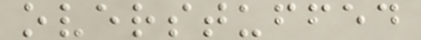overstuffed
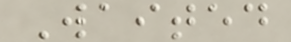Waited
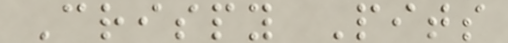Crispy Pits
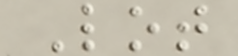Lot
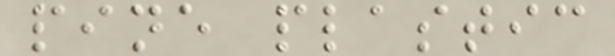pine plastic
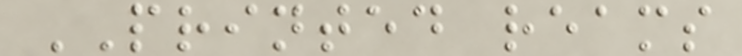PRINTED reams
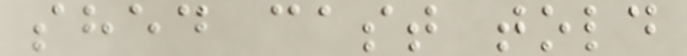shed cast told
